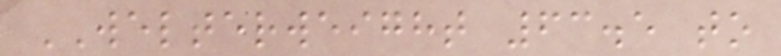WELTERWEIGHT 63.5 to
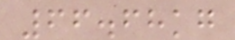66.68kg
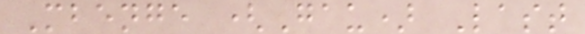Mbenge (Gau) Last
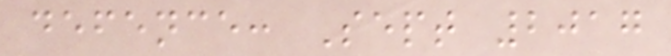defence: Sept 2017
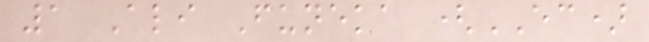1 Ali Funeka (EC)
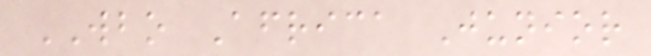WBO Africa Junior
